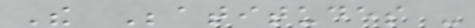The Beatitudes -
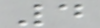4
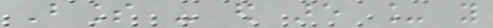Bless - ed are _ you
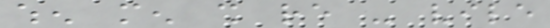when men shall re - vile
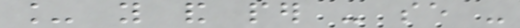_ you and per - se -
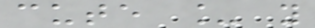cute _ you
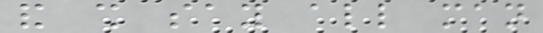and shall say all man
